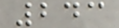243
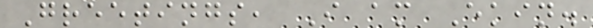Greetings, I am Ekin.
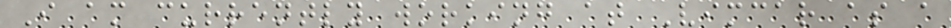I am currently working at Vimcar as a
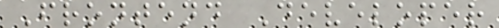Frontend Developer
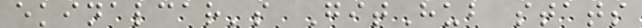ekinalcar's GitHub stats
